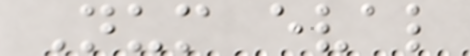Num eval
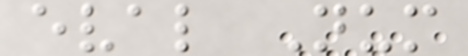eval Num
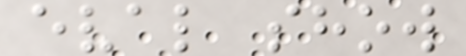eval show
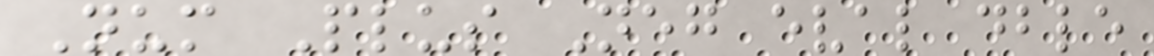Num Plus Neg eval dble
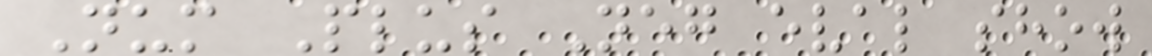Num Plus Neg eval show
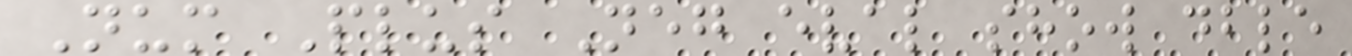Num Plus Neg eval show dble
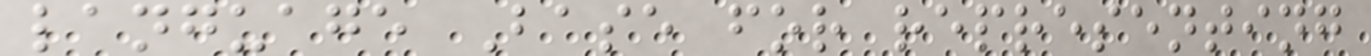language Base for representing
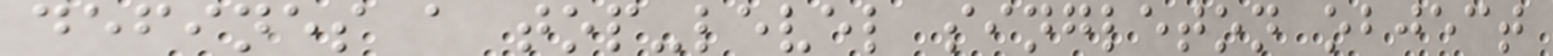defines a top-level singleton object
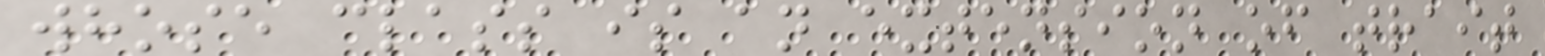whose class is an extension of trait
